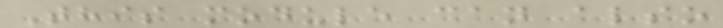This module can also
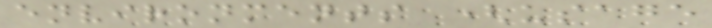environments (usage
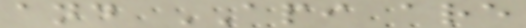and API are
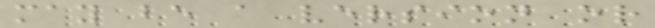may be a version or
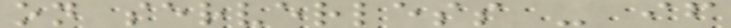on serverless - if
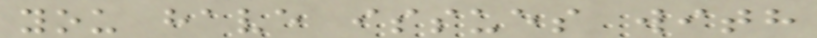you have issues with
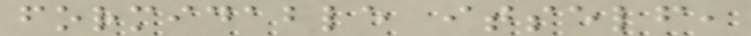formidable itself,
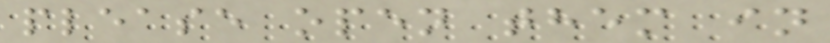please open them in
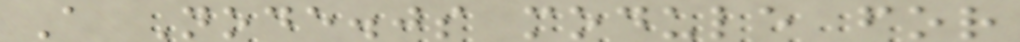A Node.js module for
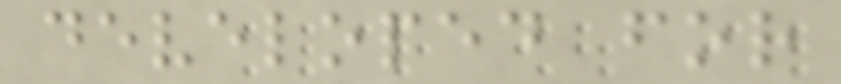developed for
